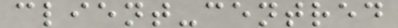client-centred
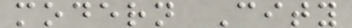modern City
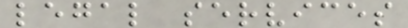legal services
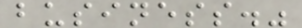business."
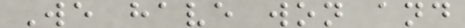We have won and
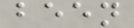been
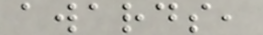awards,
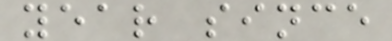year since
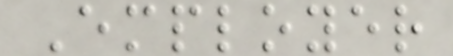Employer
